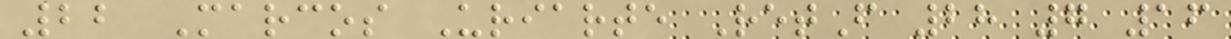22 Marcos Uriarte RetF 28 7 16
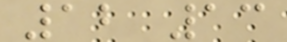12 13
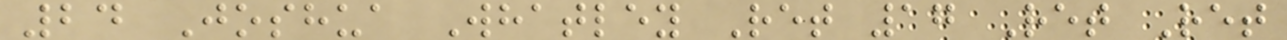24 Joshua Whatley Ret 17 Ret Ret
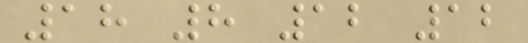18 8 12 12
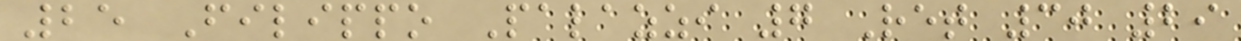25 Filippo Palazzi 7 Ret 30 29
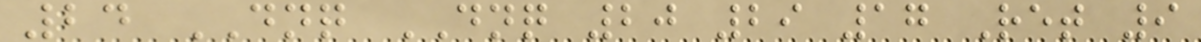24 DNQ DNQ 20 29 17 Ret 9
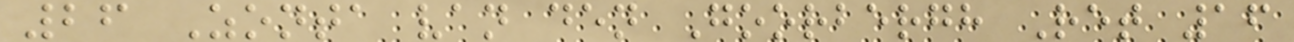26 Zonta van den Goorbergh Ret 16
